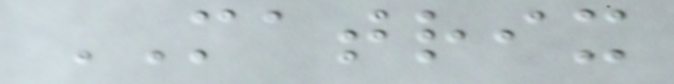MATRIX
